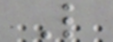L
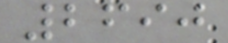2690
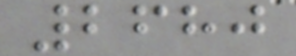2680
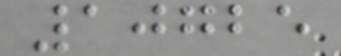10725
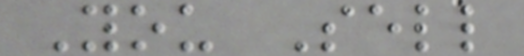You Sell
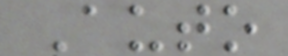Auto
